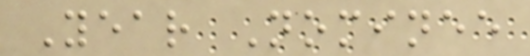Year Nominee
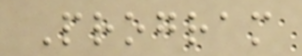Program
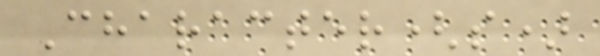Character(s)
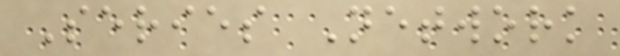Series Network
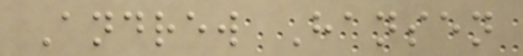Andrew Hansen
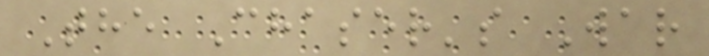The Chaser's War
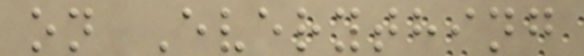on Everything
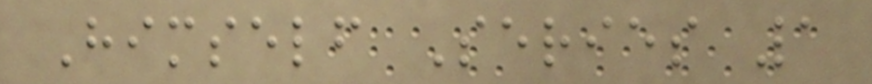Himself Series 1
